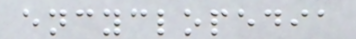encyclopedia
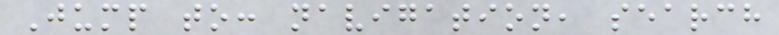Jump to: navigation, search
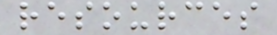resources
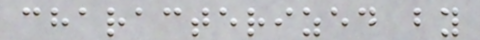characterized by
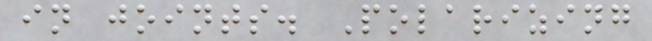in joints. Polarizing
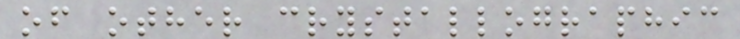of other crystallographic
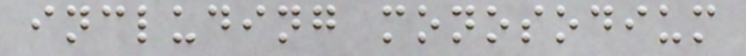including monosodium
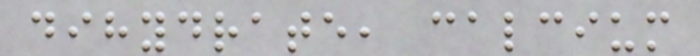dihydrate, calcium
